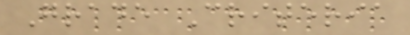Grade Criteria
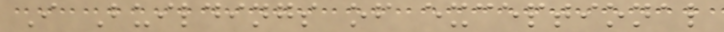I Buildings of exceptional
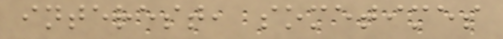interest, sometimes
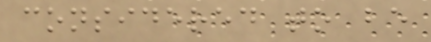considered to be
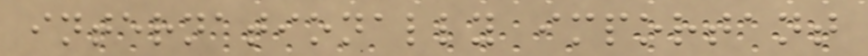internationally important
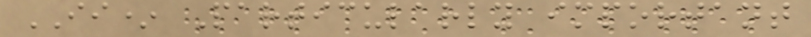II* Particularly important
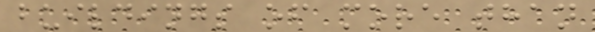buildings of more than
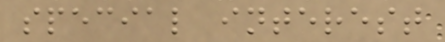special interest
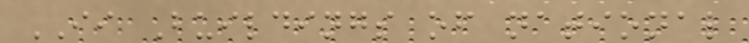II Buildings of national
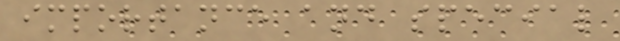importance and special
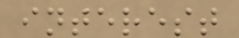interest
